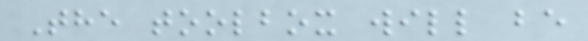The toolbox will be
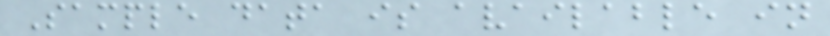Sample data is available in
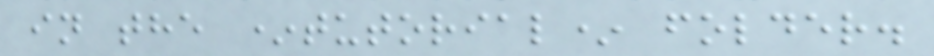in the *tutorial* folder.
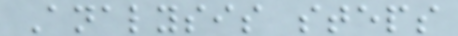Analysis steps
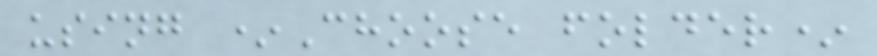using *Choose folder*
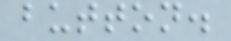button.
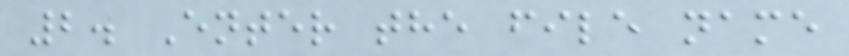2. Enter the file name
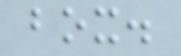box.
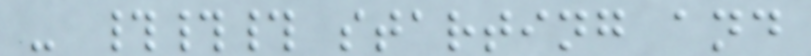- ### starting and
